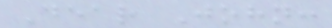Dear John:
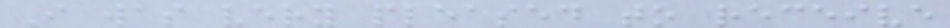I was very pleased to receive
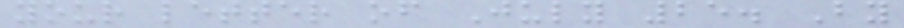your letter of July 25. By
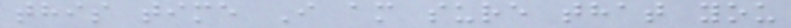this time I am sure that you
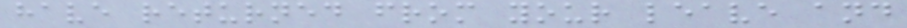have returned from your leave and
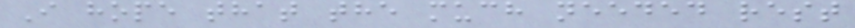I hope that the much needed rest
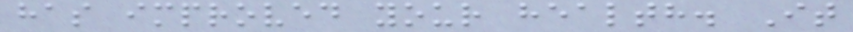has improved your health. It
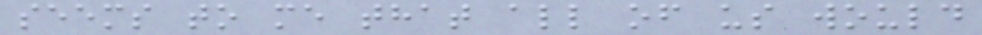seems to me that all of us would
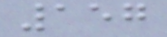157
